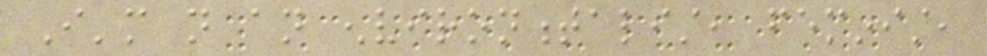I'm not an environmentalist, feminist,
